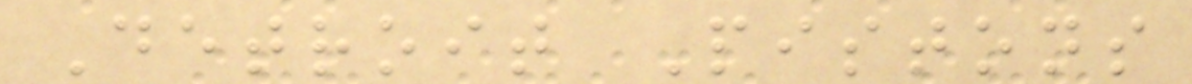Detroit Pistons
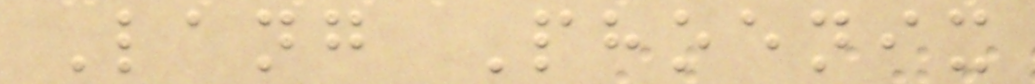Lang Phoenix
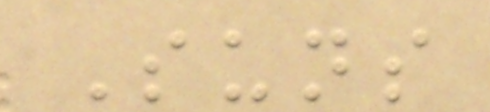Suns
